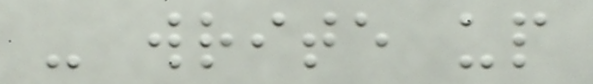- write up
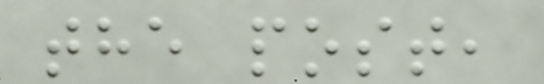the post,
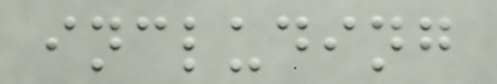including
